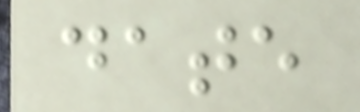date
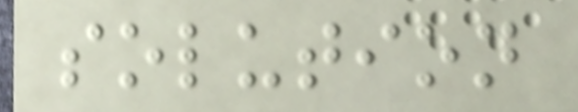solution
